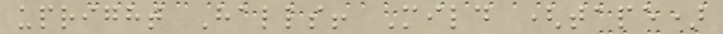upright Halls! Mild (tape)
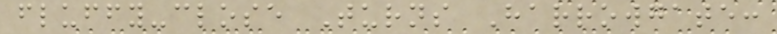fluffy-close Turns Harrowgate:
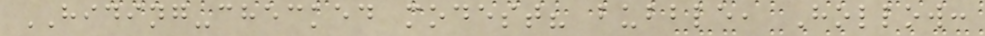HIDING-checked modest? bubble, Hollow:
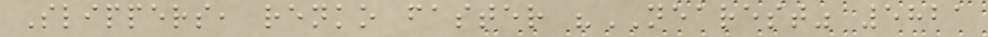Slippers, renko faster "NEAREST" 5821
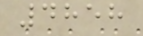4858
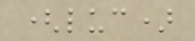(luc)
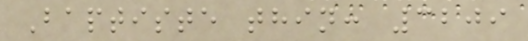Baptiste thin: 3209
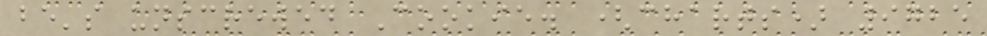be's unscrewed Cookie. (charts) 9725
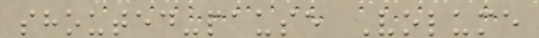shouted-pause Volume
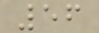56
